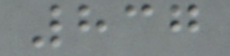837
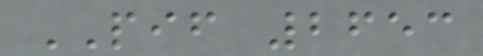PIF 2653
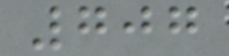707
